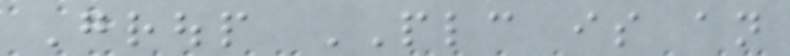Group PLC is an
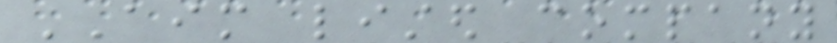AIM listed company
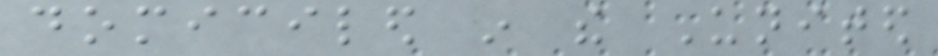domiciled in the United
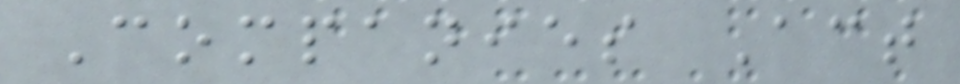Companies Act
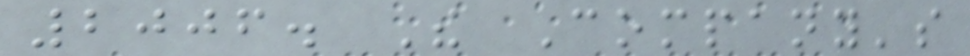2006. The Company's
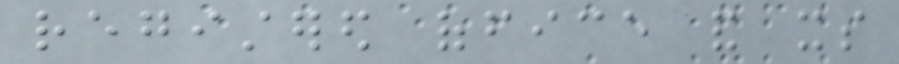registered office and its
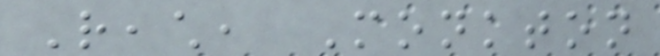Reach, Monkton
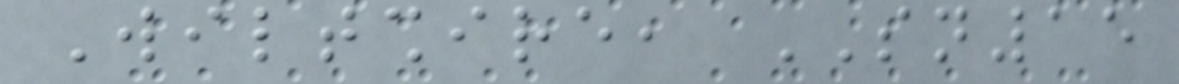Wiltshire, SN15
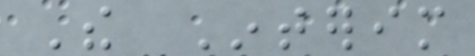The Interim
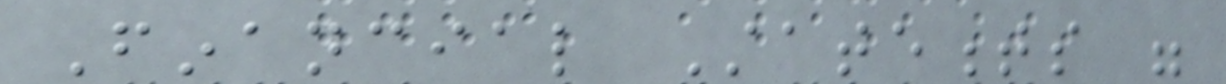Financial Statements were
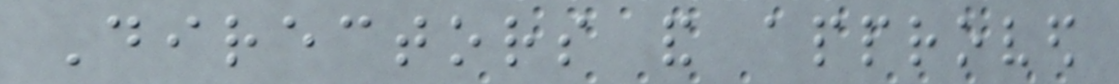Directors and approved
